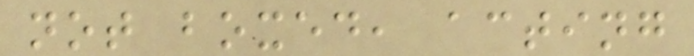not boxed, acting
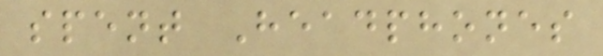spent Headphones
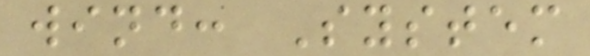wind: System
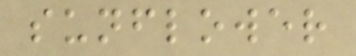sunflower
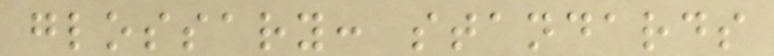glossary: standards
